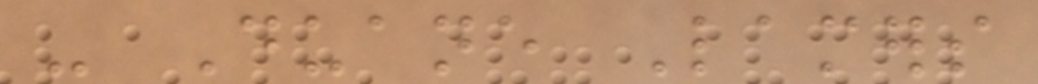- Duane Lamers
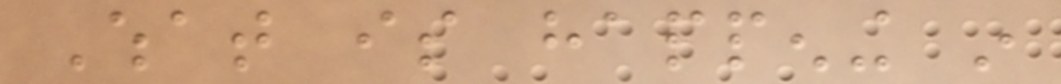What is happening in
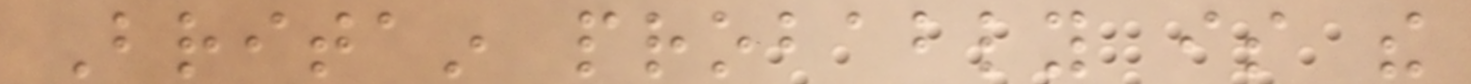Britain probably is the
